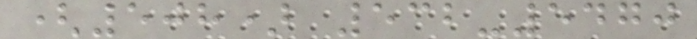(508) 532-5470
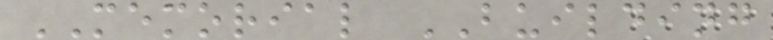MEMORIAL BUILDING
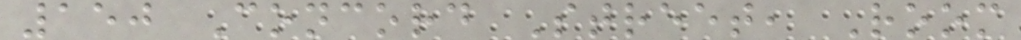150 Concord Street, Room
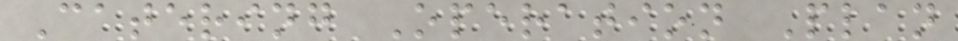Catering Operation Plan
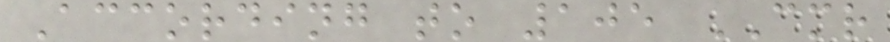According to 105 CMR
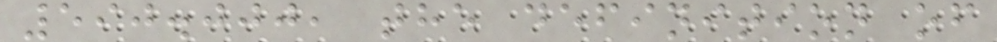590.000, the definition of
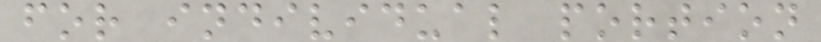for individual portion
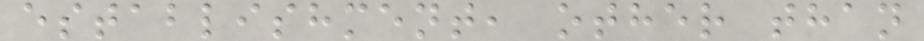establishment, other than
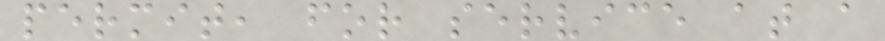permit, for service at a
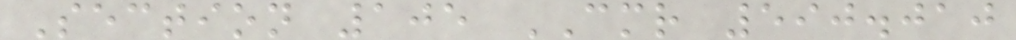Section 105 CMR 590.010
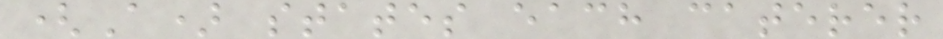(A) states each caterer
